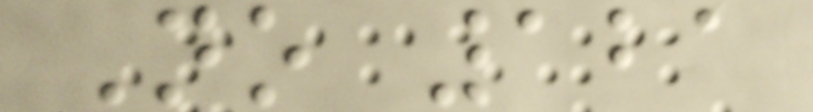No 121
